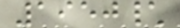1950\
